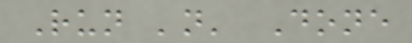Run 'n' Done
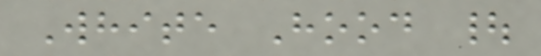White Hood |
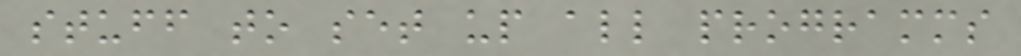stuff to set up all programms
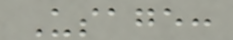Usage:
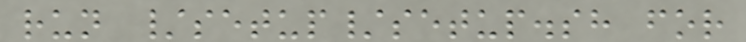run /setup/setup.sh for
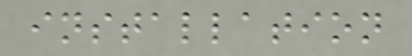installation
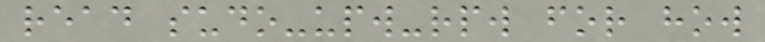read sudo-upw-rpw for how
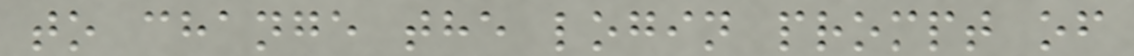to change the login prompt of
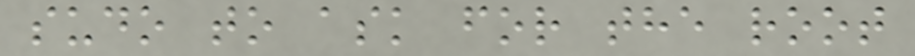sudo to ask for the root
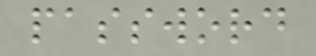password
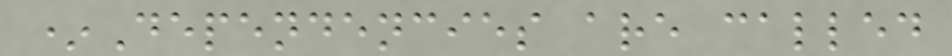*Dependencies are called
